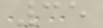35
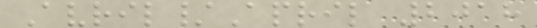Avril/April 2018
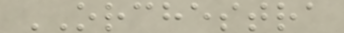ORCHESTRA
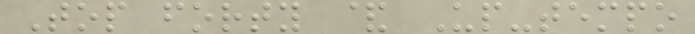Top forty & Up-tempo
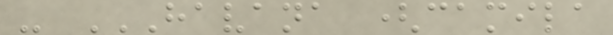- HAVANA (CAMILA
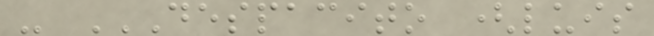- DESPACITO (LUIS
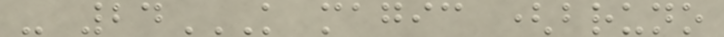- 24K MAGIC (BRUNO
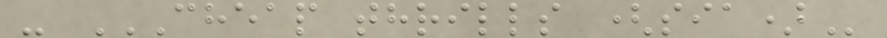- CHEAP THRILLS (SIA)
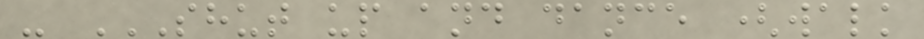- SHUT UP AND DANCE (WALK
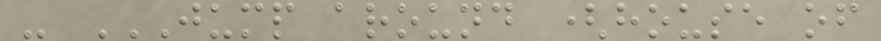- JUMP AROUND (HOUSE OF
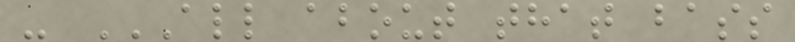- ALL ABOUT THAT BASS
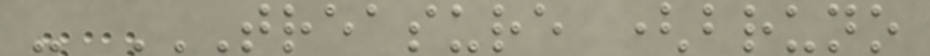- TREASURE (BRUNO
